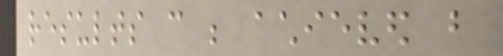results can be achieved but
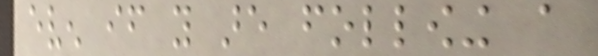even if you are following a
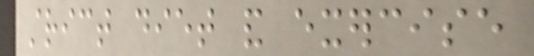strict diet and exercise
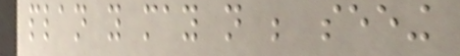plan you may not be seeing
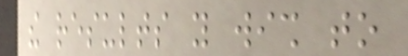the results you wish to
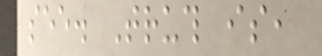see. Truth is,
